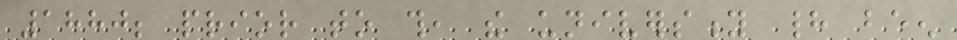1880; prior to this, the university had been
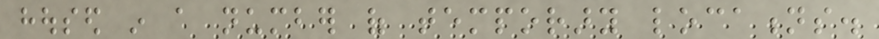housed in a number of temporary locations.
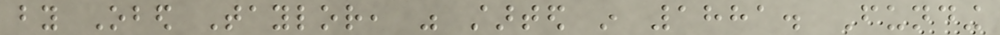by Obed Taylor, was started in 1881. Funding
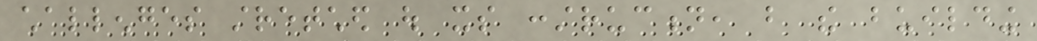challenges stretched out its construction, but the building
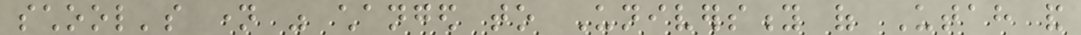school's name was changed to University of Utah and
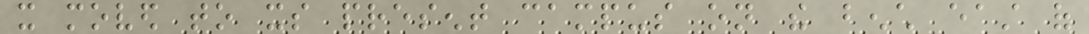it moved to its present campus on the bench east of
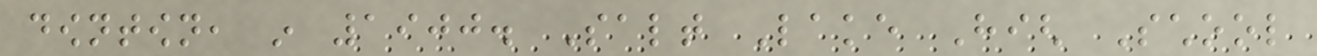downtown, in 1900. Salt Lake High School
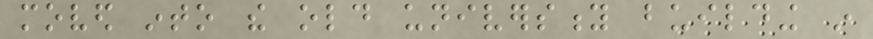moved into the old university building in
